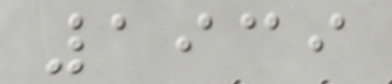1939
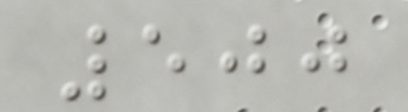500
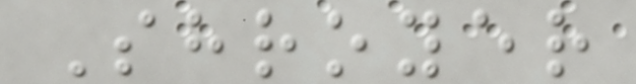Shroyer
